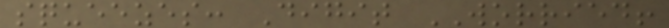squeezes: Digit WORRIED!
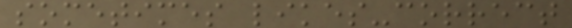sometimes likes-correct
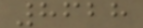8628
